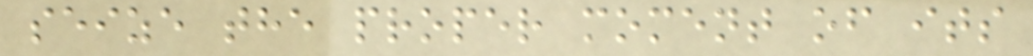seize the proper moment of its
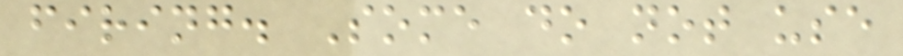firing. Some do not use
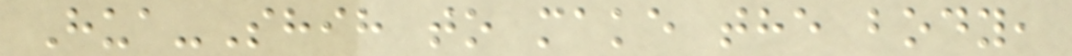Hua-Shih to make the body,
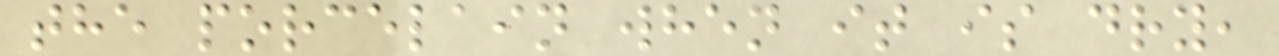the porcelain when it is dry,
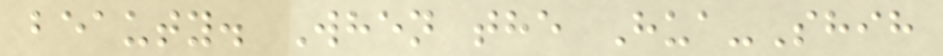beauty. When the Hua-Shih
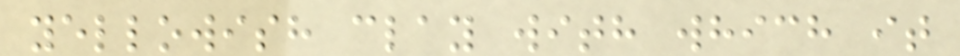yellowish clay with which it
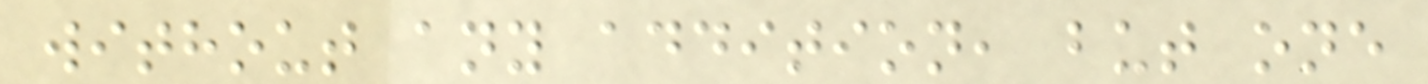without any addition, but one
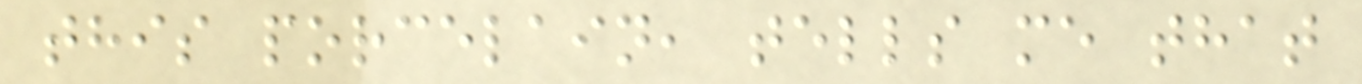this porcelain, tells me that
